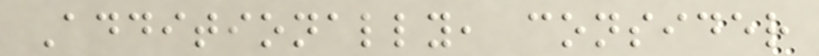Additionally, consider
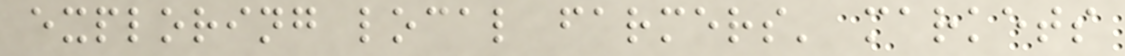exploring local farmers' markets
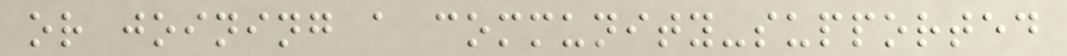or joining a community-supported
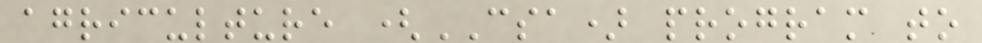agriculture (CSA) program to
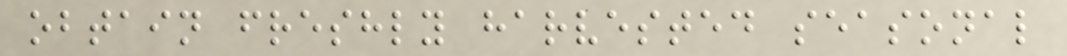obtain freshly harvested seasonal
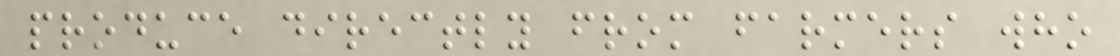produce directly from farmers who
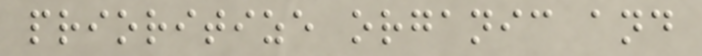prioritize organic and
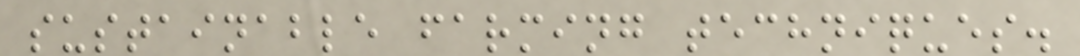sustainable farming techniques.
